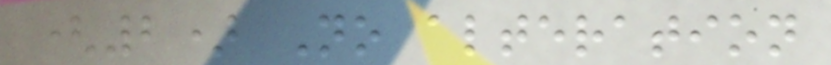(2) No alteration
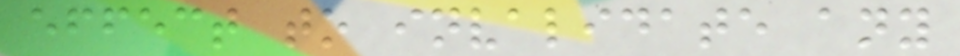effect to invalidate any
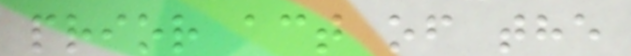prior act of the
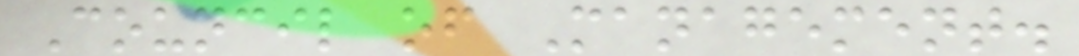Council of Management.
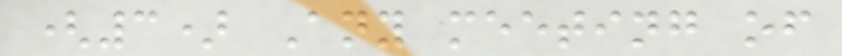(3) Any meeting of
